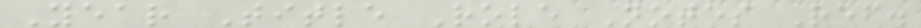Year Title Role Notes Ref.
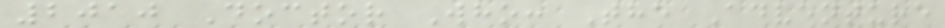2010 Doctor Who: The Adventure
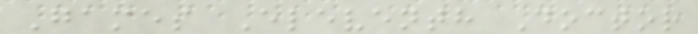Games Eleventh Doctor
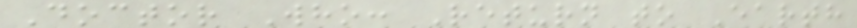Doctor Who: Return to Earth
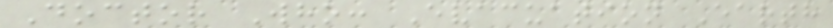Doctor Who: Evacuation Earth
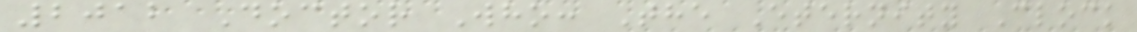2012 Doctor Who: The Eternity Clock
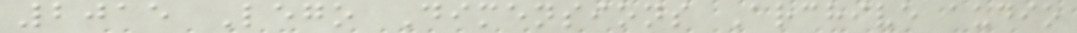2015 Lego Dimensions Archive audio
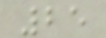25
